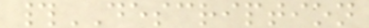#DESCRIPTION
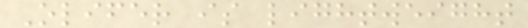Olifer is lightweight
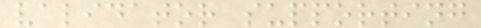validator supporting
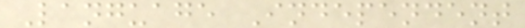Language Independent
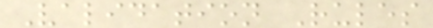Validation Rules
